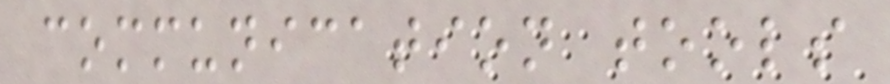communication tools
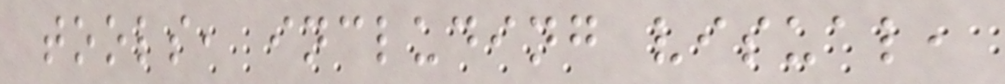tools, including visual,
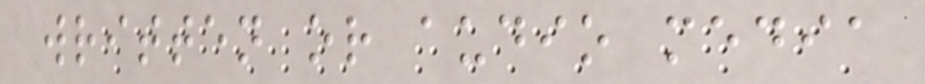written or audio media
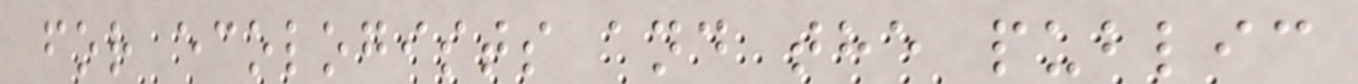for ecologists and the public
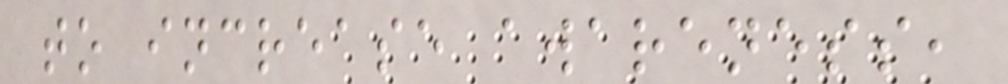to increase awareness,
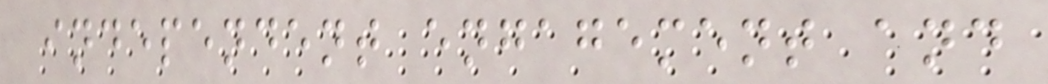independent engagement and
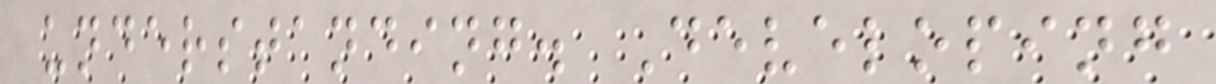understanding. Developing
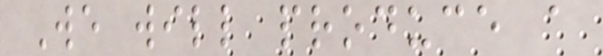We will produce a
